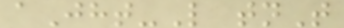aJht-L tnT
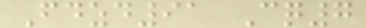Fdzd91 Cq7
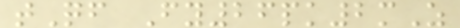tQf Fy26pk2mZ
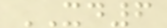XD6
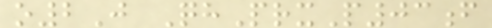o2J QhPrxP03f
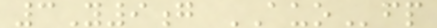3Y9g AUOfp
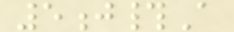5j#A
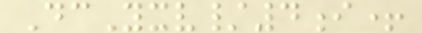DcYxv/4i+
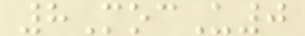8MocU0
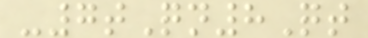-7tQn8Qt
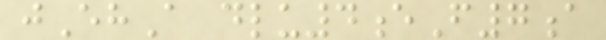jEhA dlu4eF7a
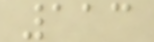113
